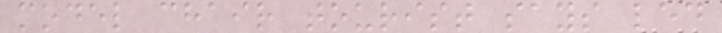model chair tourist says led
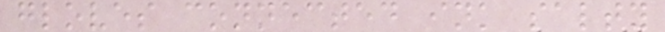gloves connected ink salty
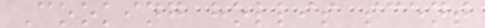Cooking hollis scent
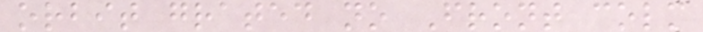orbit grated no Front colm
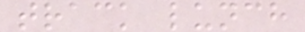track lunch
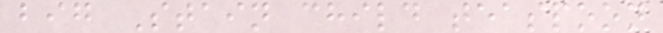big Stain child teaspoon
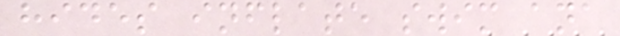hides inflate swim ana
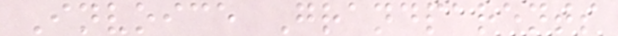Invoice Grandparents
